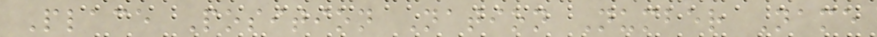Place Position Nation Number Name
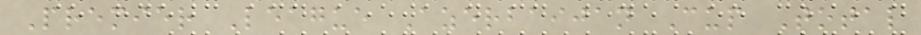Premier League Azerbaijan Cup Total
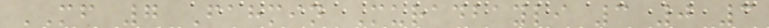MF 7 Fahmin Muradbayli 3 0 3
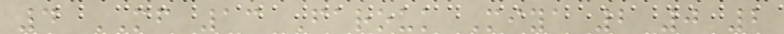4 MF 13 Farouk Miya 2 0 2
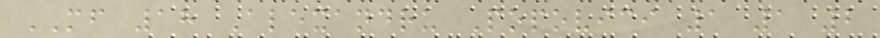MF 18 Alexandru Popovici 1 1 2
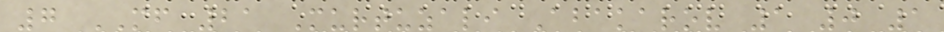7 MF 21 Murtuzali Abakarov 1 0 1
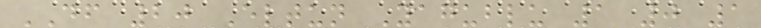DF 20 Eltun Yagublu 1 0 1
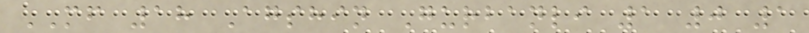MF 18 Agshin Gurbanli 1 0 1
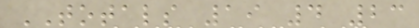TOTALS 19 4 23
